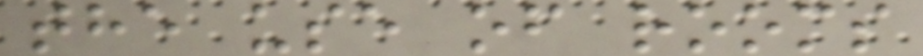the use of rooms
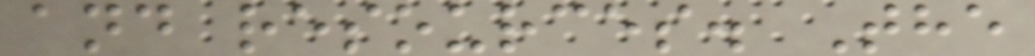and resources. The
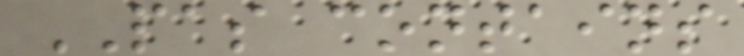PAS contains
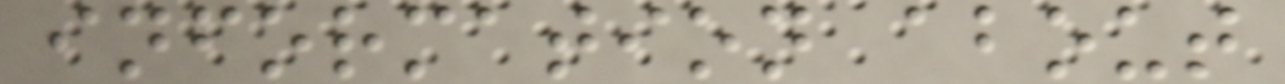information about
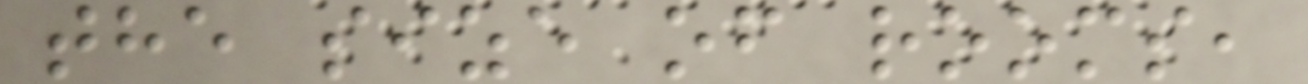the size of rooms,
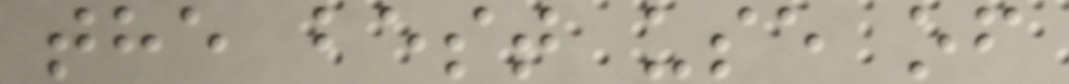the best use of
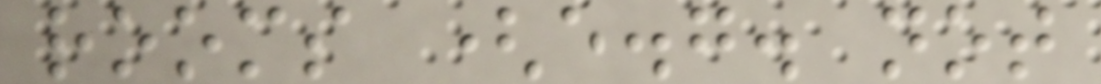rooms (e.g. not
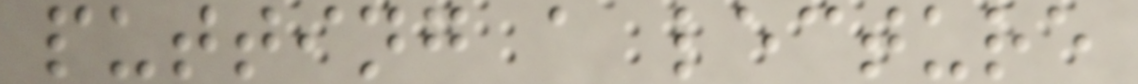putting a lecture
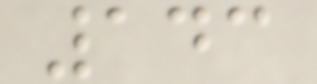143
